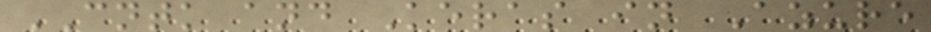CNTK and Keras in Azure
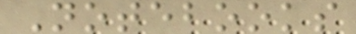Notebooks
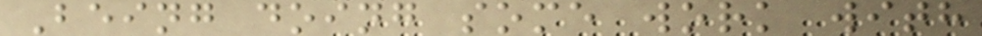Being doing some work with
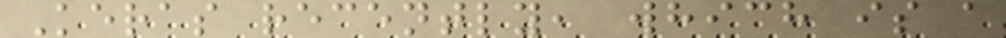Keras recently, which is a
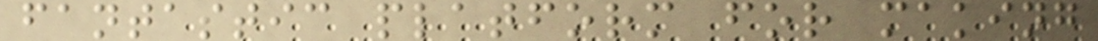fantastic platform for making
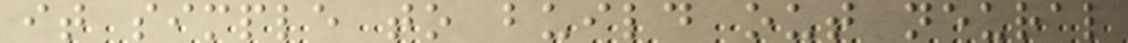it simple to build out neural
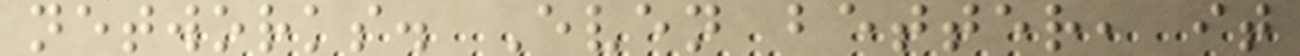networks. Even better, it
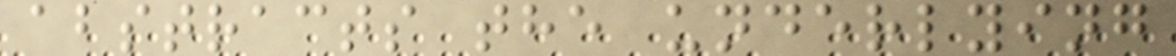abstracts the underlying
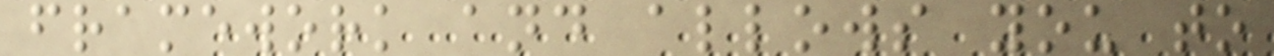framework and allows you to
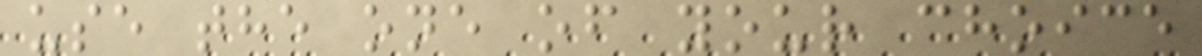use the one of your choice
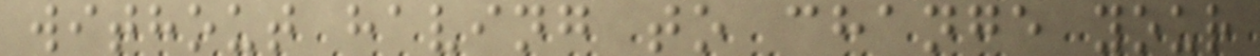without having to change your
